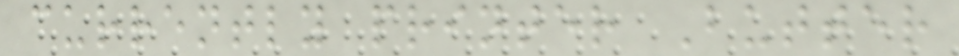currently printer Butter
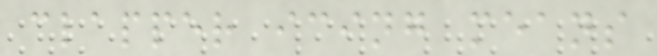clapper icing means
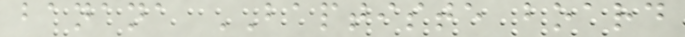banana BAPTISTE board
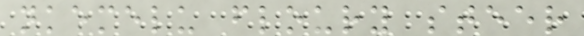nkemelu floury steer
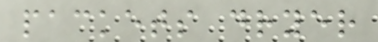packets dryer
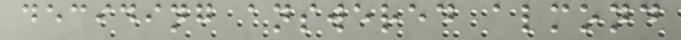deciding answered almond
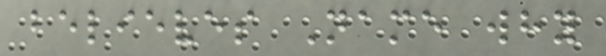believes Name why
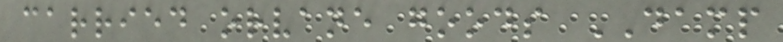carried orvane goods DAMP
